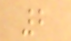2
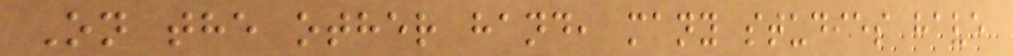On the other hand, many studies have
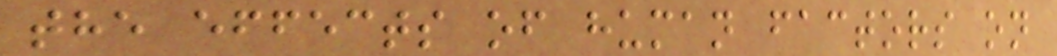the effects of human factors on
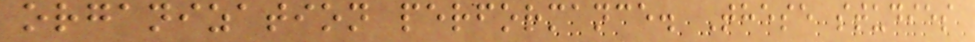organization performance. These studies
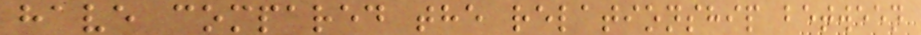have compared the relationship between
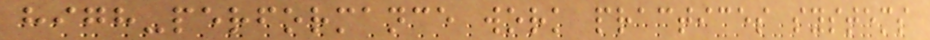high-performance work practices systems
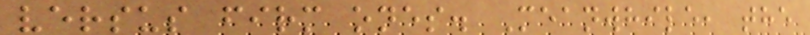versus firm ones. Meanwhile, the
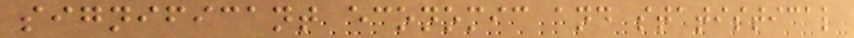significant economic and statistical
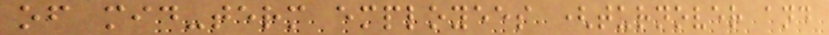of mid-term employees (turnover and
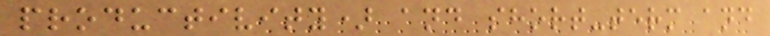productivity) and short-term and
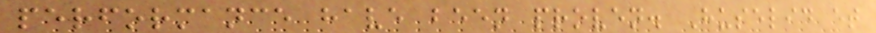performance have been proven. Huselid et
